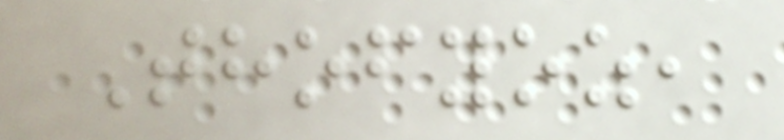Thofyoz,
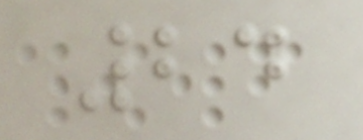24
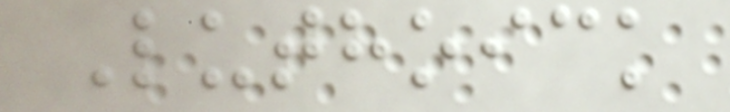Luthoick
